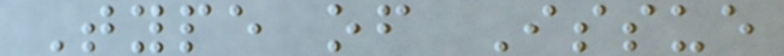Type of Issue
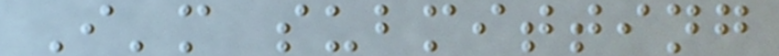I'm submitting
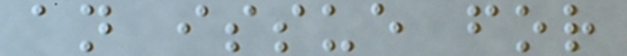an issue for
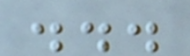...
